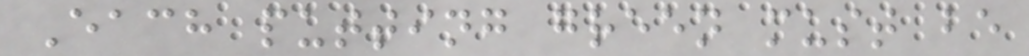Each putting green must be
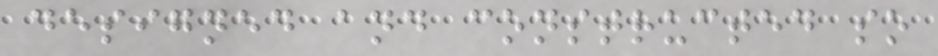designed and constructed so
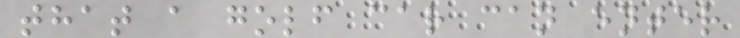that a golf car can enter
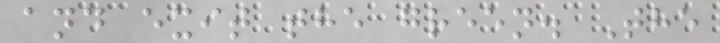and exit the green. The
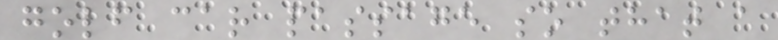golf car passage so that a
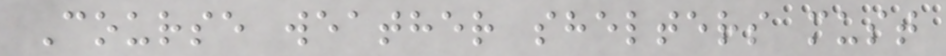Course weather shelters must
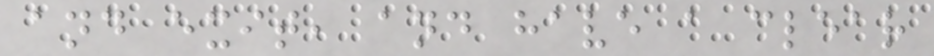and exit, and have a clear
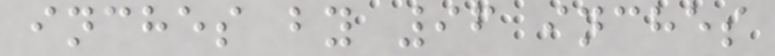inches by 96 inches
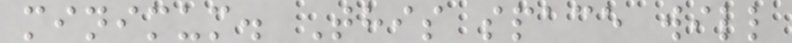minimum. This space will
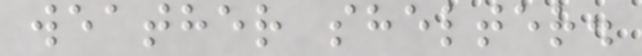weather shelter.
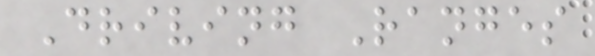Driving Ranges
